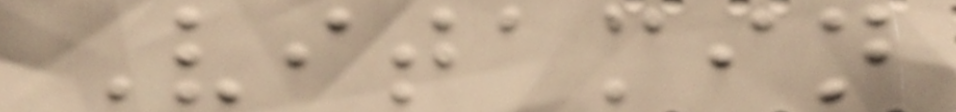Vitamin
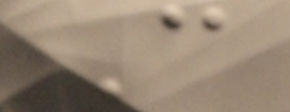C
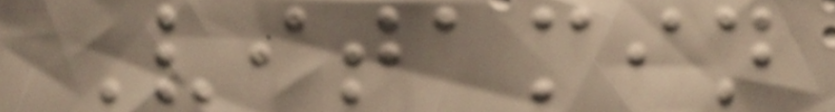Vitamin
